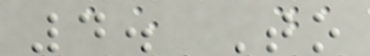4. To
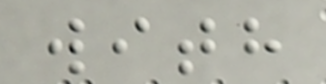with
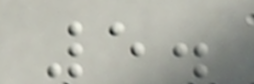5.
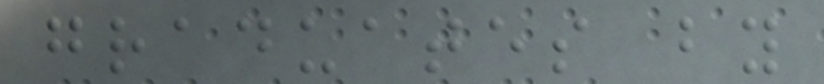graduates by
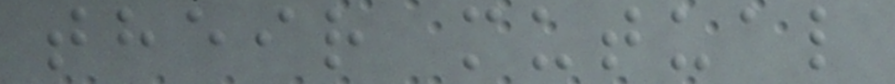their mutual
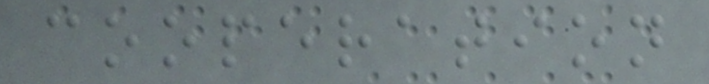cooperation
